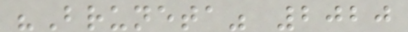"Bruneta" 2020
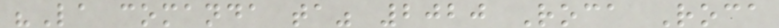"La comanda ta" 2020 Roca Roca
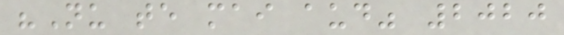"Nu te mai aud" 2020
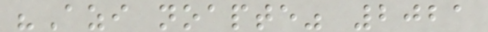"Azi noapte" 2021
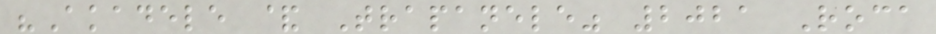"Akadele & Trapanele" 2021 Roca
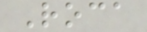Roca
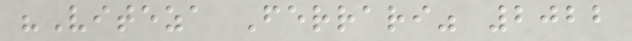"Viteza Ferrari" 2022
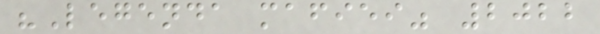"Legenda mafiei" 2022
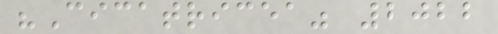"Cicatricea" 2022
